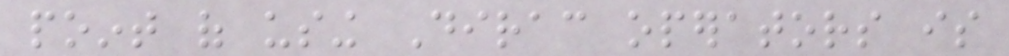point of using Dirac operators is
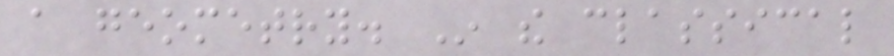a geometry. In the classical
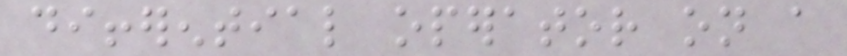differential operator on a
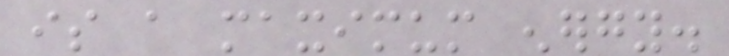is a maximum energy.
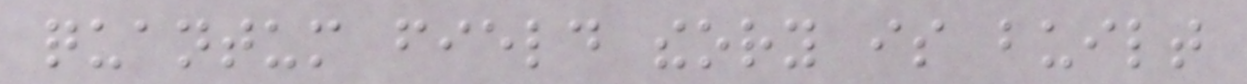quantum field theory is built
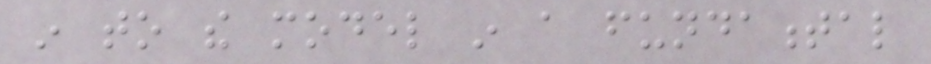in to the model in a fundamental
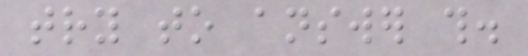try to answer this.
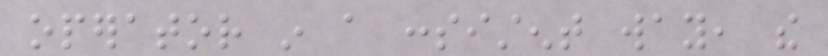operator in a consistent way, the
